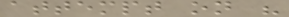attempt on his
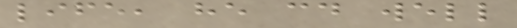life, he could well
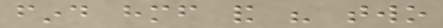find himself and his two
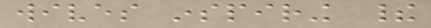wives inspiring their
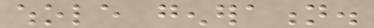whole generation.
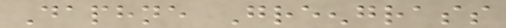Daphne Greengrass
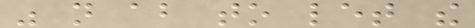was not about to let the
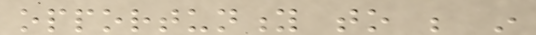opportunity to be in
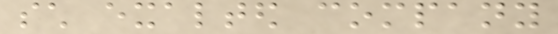such exalted company
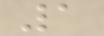1
